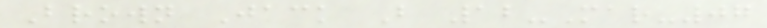Brown Jack B 12-Mar-07
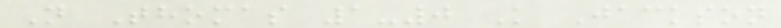N Thomas 1-0 K Jackson
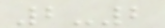2-2
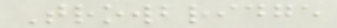Trowbridge
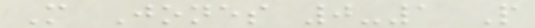M Jones 0-1 P
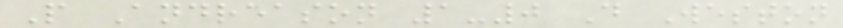P Andreason 1-0 D Weston
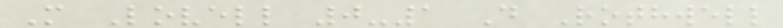M Lovell 0-1 D Rothwell
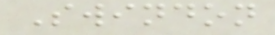Swindon
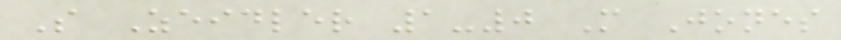S Zeidler 1-0 M Jones
